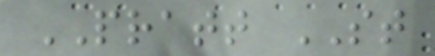PRATT ST
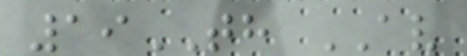19TH AV
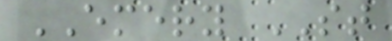EMERY ST
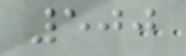500
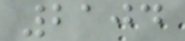2104
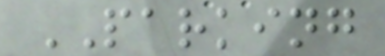PARKING
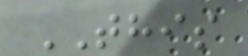THIS
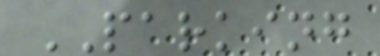PARKING
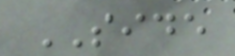SIDE
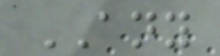ANY
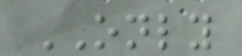ONLY
